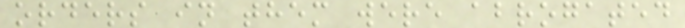orders in them were abrogated
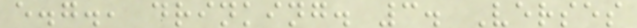e.g., drinking. 3. Verses
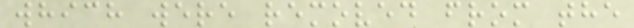which were removed from the
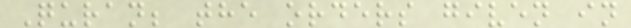Quran; the orders given in
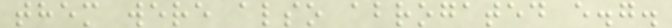them were also abrogated e.g.
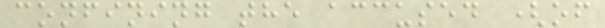confining the accused (of
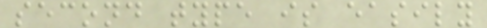second type is easily
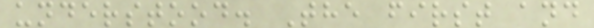understood. The first and
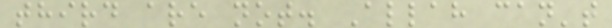third are not. Allah can't
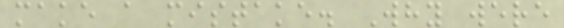make a mistake. Why were
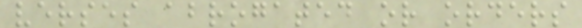verses abrogated or orders
